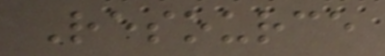Resource
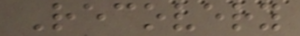Recovery
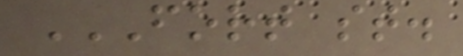FORT ST.
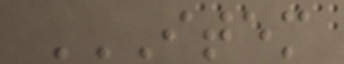ITEM
